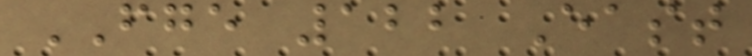FGE 122 East
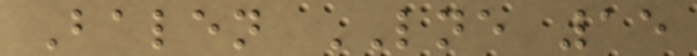Balen LNE 15
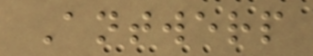Antwerp
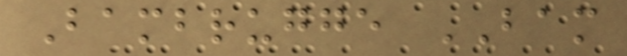Bambrugge BAM
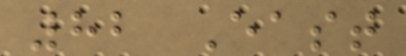82 East
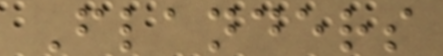Flanders
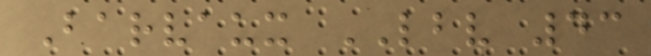Barvaux LBV 43
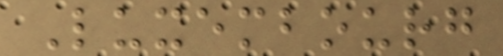Luxembourg
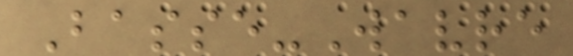Basse-Wavre
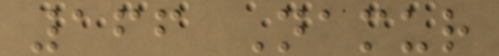166 Namur
